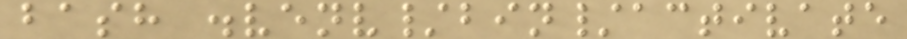bash .venv/bin/activate
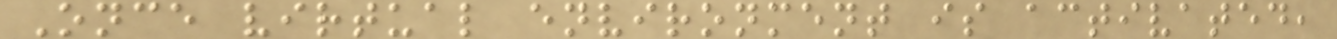Once virtual environment is activated,
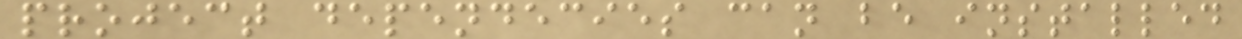project dependecies can be installed
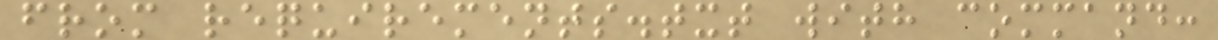from requirements.txt with command:
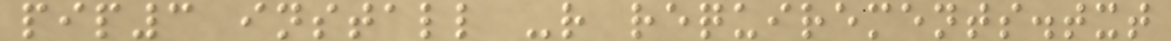pip3 install -r requirements.txt
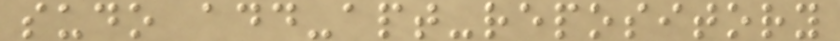sudo add-apt-repository
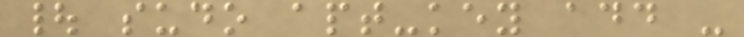| sudo apt-key add -
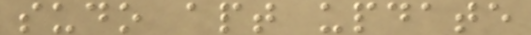sudo apt update
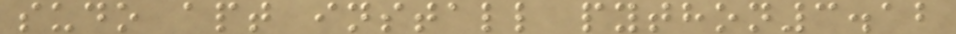sudo apt install python3.12
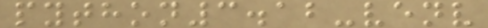python3.12-venv
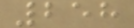258
